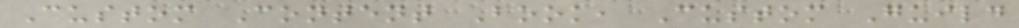Custom Content Book, Custom Guild
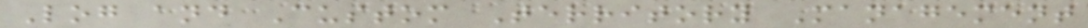Log and Custom Territory Management
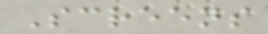Screens
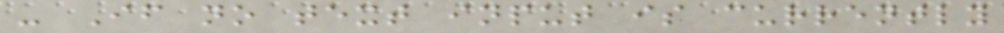- If no text input is currently
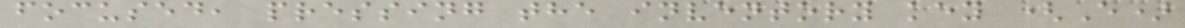focused, pressing the inventory key (E)
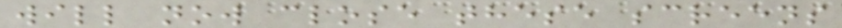will now close these screens
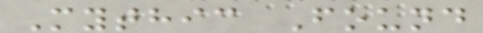Mythic Found
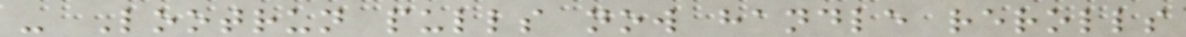- Lootrun pulls now handle rerolls
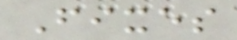Fixes
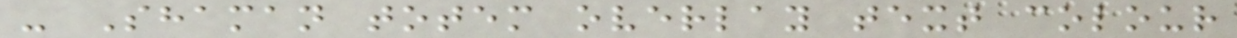- Shaman totem overlay text colour
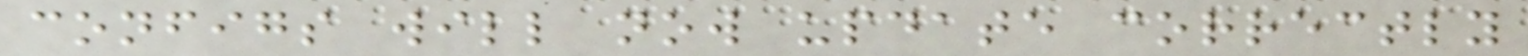configs will now update correctly
